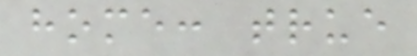home: true
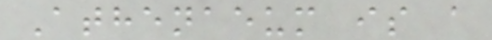Athenaeum is a
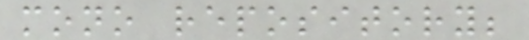mono repository;
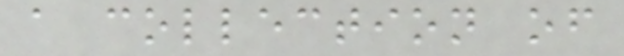a collection of
